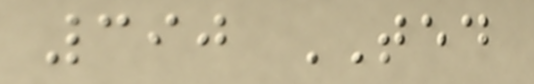390 TED
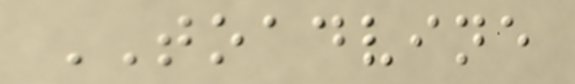TOADVINE
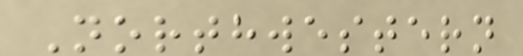Northwestern
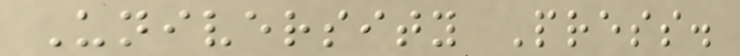University Press.
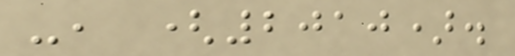-, (2010).
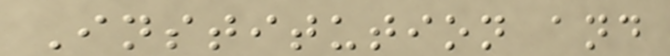Institution and
